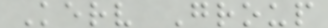Kerv Group
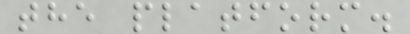the platform.
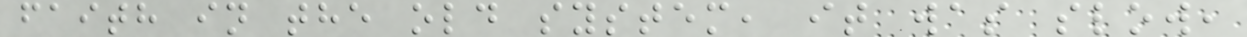faith in the old system, it was slow,
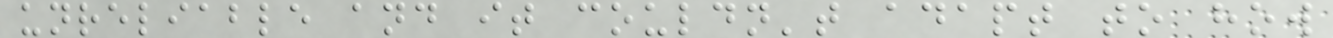unreliable and it couldn't adapt to how
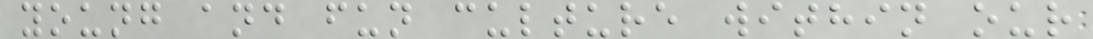young and fun culture within our
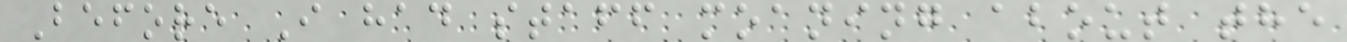Before I had staff moaning about the
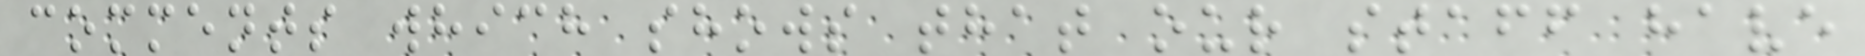comments which shows that our staff have
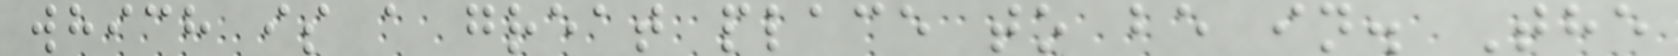which is a great place to be in. The
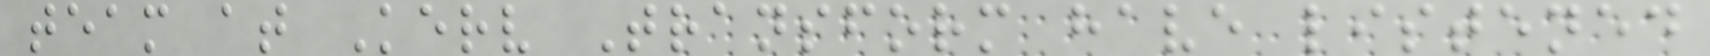team at Kerv Transform have listened
